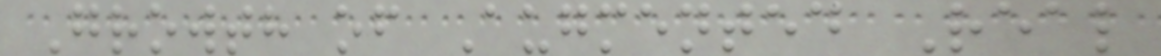Growth of Augmented Real
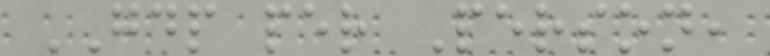GDP per Person,
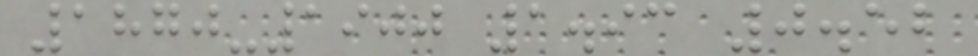1870-1900 1.93 0.52
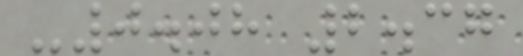-0.08 2.37
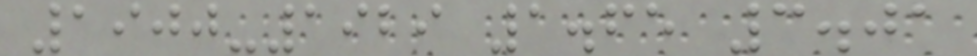1900-1929 1.65 3.01
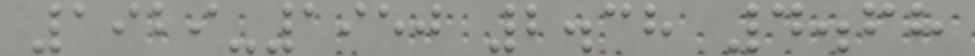1929-1950 2.38 4.68
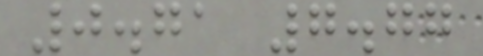0.71 7.77
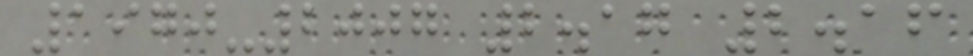1970-2007 2.17 2.16
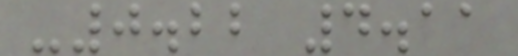-0.22 4.11
